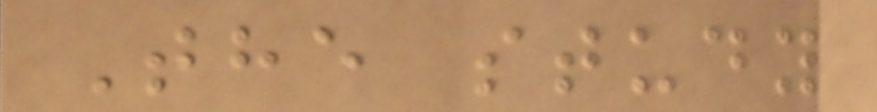The study
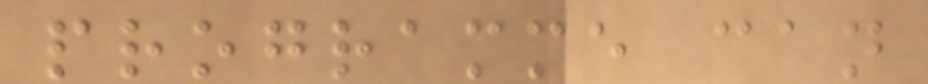programme can
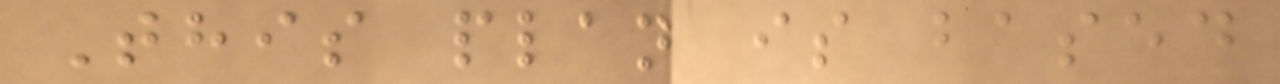This plan is based
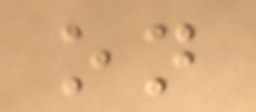on
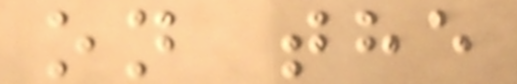on the
